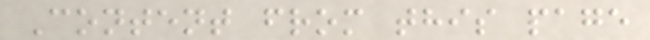Content from this page
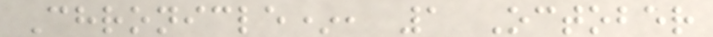Chronicle*, 1 October
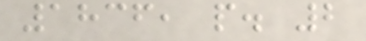1836, p. 2
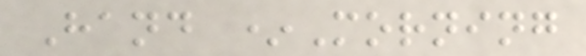Hand *Morning
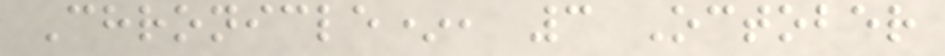Chronicle*, 3 October
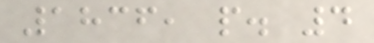1836, p. 4
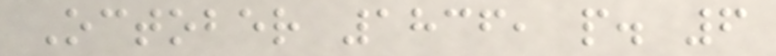October 1836, p. 6
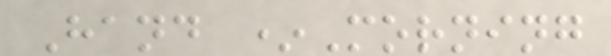Hand *Morning
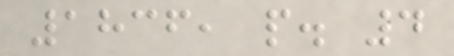1836, p. 4
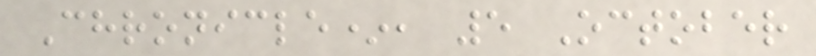Chronicle*, 5 October
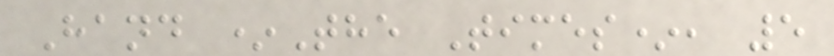Hand *The Times*, 5
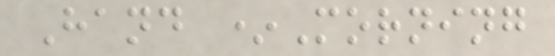Hand *Morning
